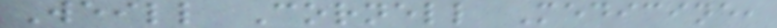Weill Cornell Medicine,
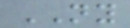NY
